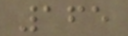165
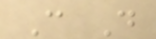C D
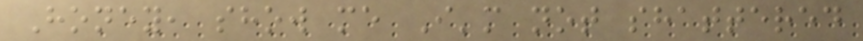Honey, show me I'm not shattered
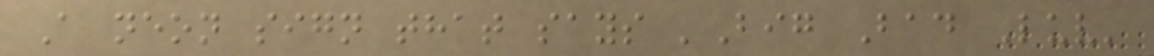A neon sign that says 'Big Bad Luv'
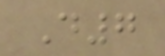D7
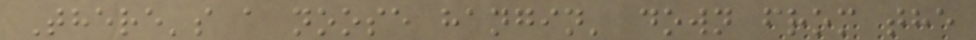There's a noose hangin' down from the
